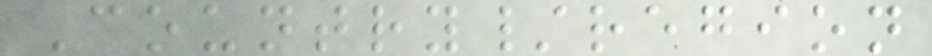Country/region
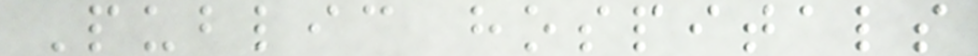Public hospitals
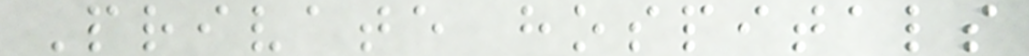Private hospitals
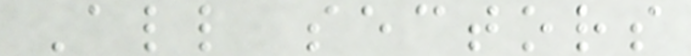All sectors
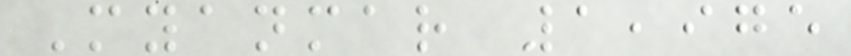Myanmar 1,975
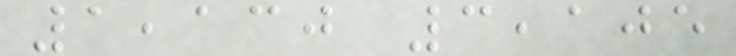1,130 3,105
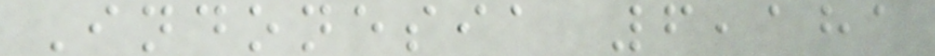Indonesia 6,181
